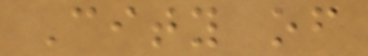City of
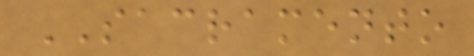SACRAMENTO
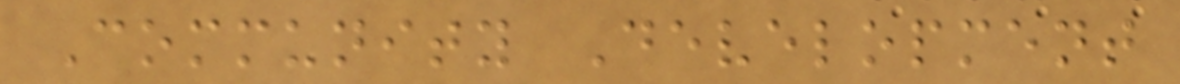Community Development
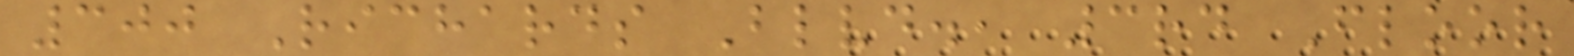300 Richards Blvd., 3rd Floor
